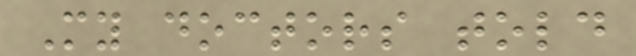My doctors told
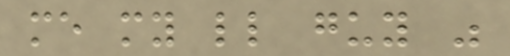me my little guy was
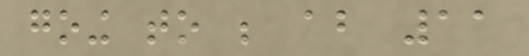going to be about 11
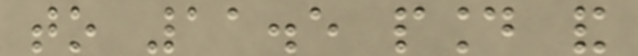to 11.5 pound and
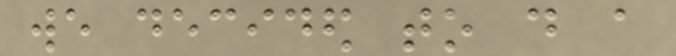we decided to do a
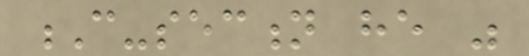C-section he was
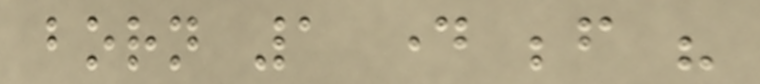born 1 day before his
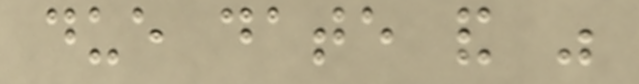due date and was
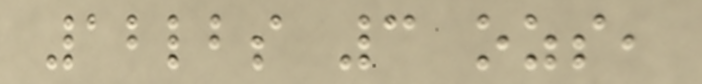12lbs 3 ozs,
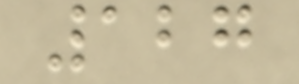127
